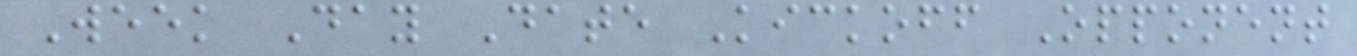Week Day Date Kickoff Opponent
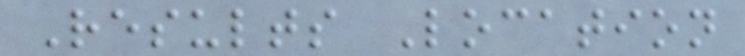Results Location
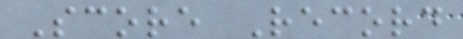Score Record
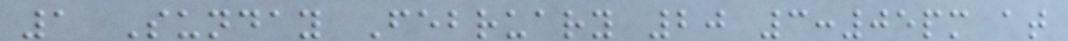1 Sunday February 20 3:05pm at
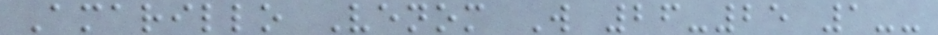Amarillo Venom W 26-25 1--
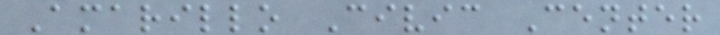Amarillo Civic Center
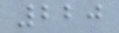220
